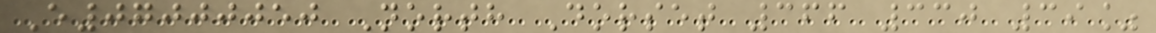E07000050 North Dorset 366 330 39%
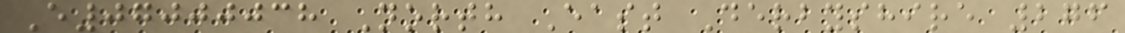E07000038 North East Derbyshire 276
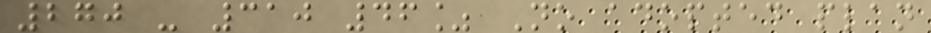270 - 310 46% No adopted plan
